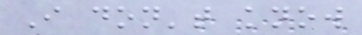I don't know
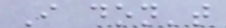I don't
